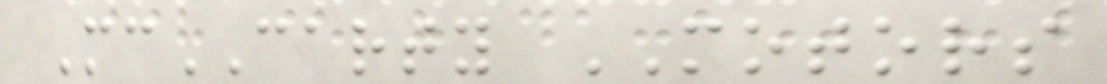McCARTY MOTORS
